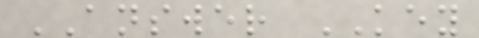ANSWER KEY
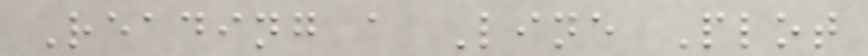Reading a Line Plot
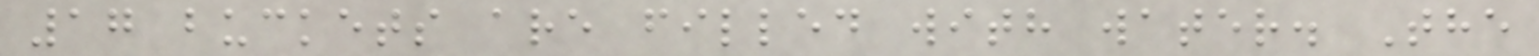17 buckets are filled with water. The
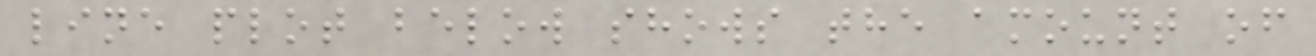line plot below shows the amount of
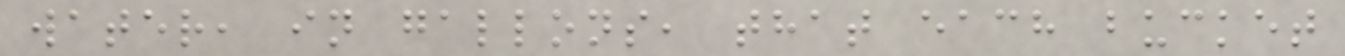water, in gallons, that each bucket
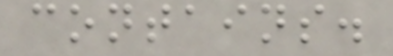contains.
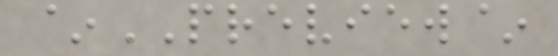~PREVIEW~
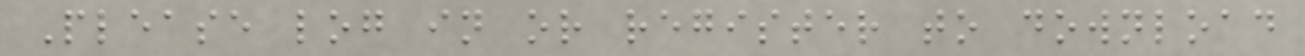Please log in or register to download
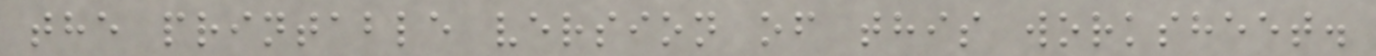the printable version of this worksheet.
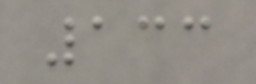133
